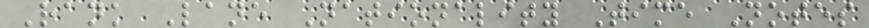Rank Lane Nationality Time Notes
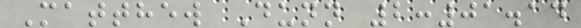Matthew Dunn 2:01.14
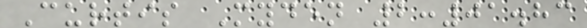Curtis Myden 2:01.83
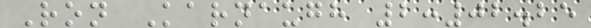Ron Karnaugh 2:02.25
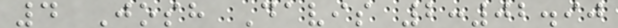4 Josh Davis 2:02.90
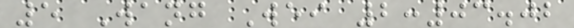5 Wang Wei 2:03.02
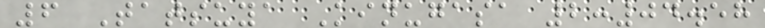6 Tatsuya Kinugasa 2:04.58
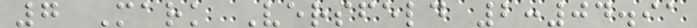7 Mark Versfeld 2:04.91
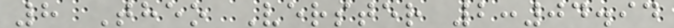8 Theo Verster 2:04.94
